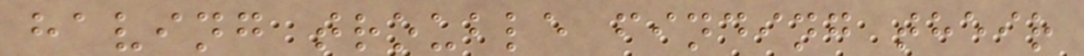having trouble finding their
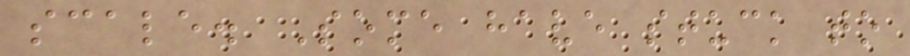scale. Some have stuck to
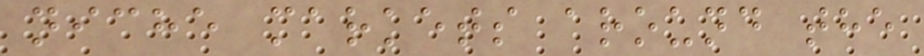niche markets around the
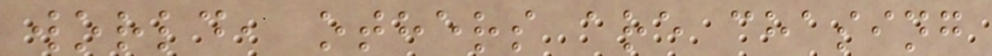world, others are chasing
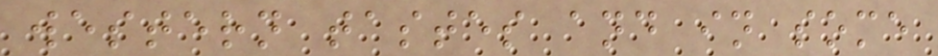western tastes and in some
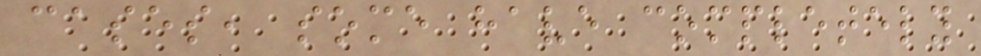cases, some have completely
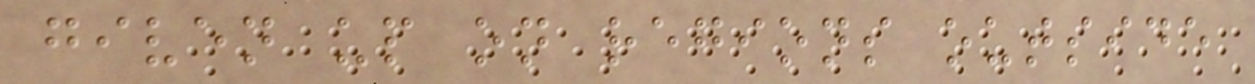given up on regions outside
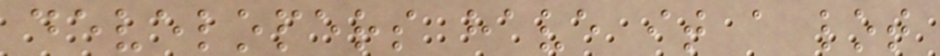developers have it a lot
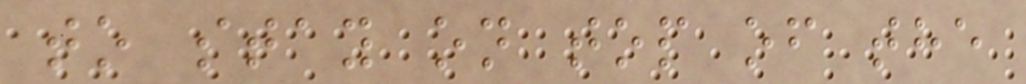to stay on top of the
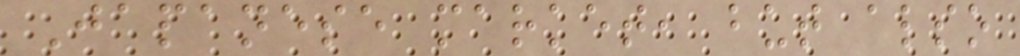Japanese market, but also
